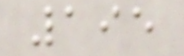195
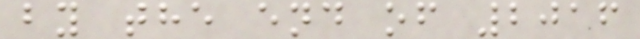by the end of 2016
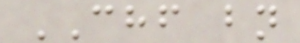CHF bn
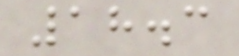18.3
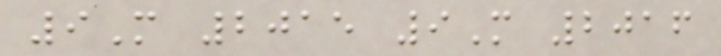9M 2015 9M 2016
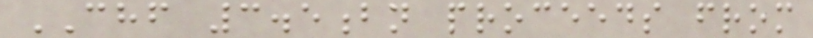CHF 3.5bn proceeds from
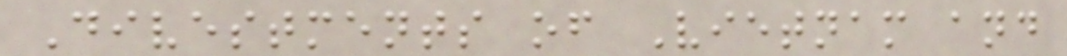Divestments of Vietnam and
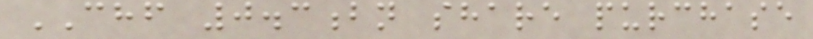CHF 0.3bn share purchase
